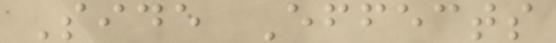Side Effects
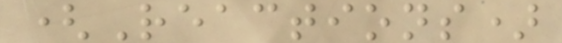(Reactions)
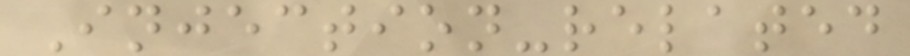Injection-related
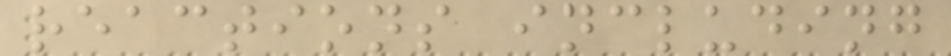reactions including
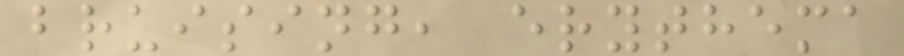bruising, erythema
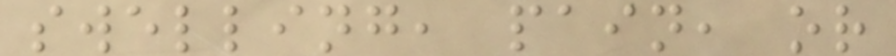swelling, pain, or
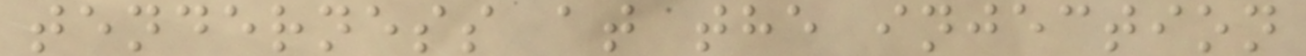tenderness at the injection
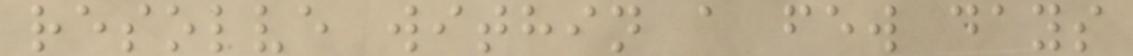resolve within a few days
